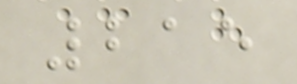215
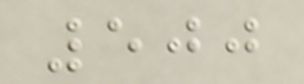500
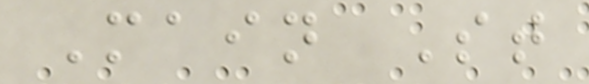Main St
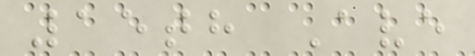15th Ave
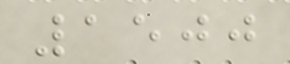1500
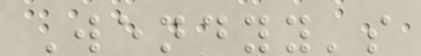Wendyy's
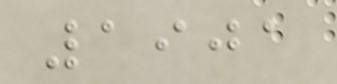1901
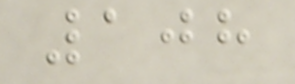108
